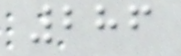286
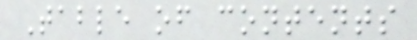Table of contents
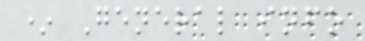* General info
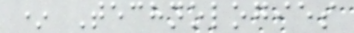* Technologies
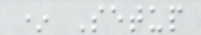* Setup
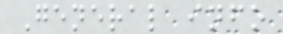General info
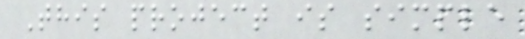This project is simple
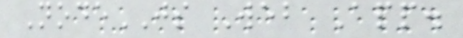NodeJS Web App.
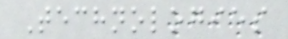Technologies
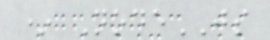* NodeJS
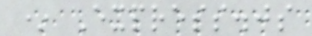* Express.js
